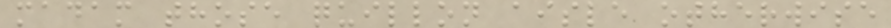madam those quillon aisle otherwise
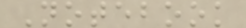Notebook
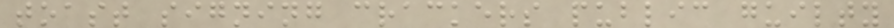toast signing crackers public guilty
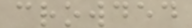crowded
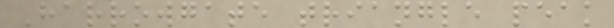Harrowgate triangle peak
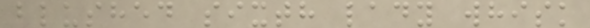blushed sixth lady whisk
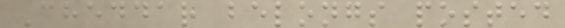Cheddar belongs posted
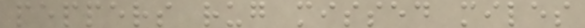peppers rug missed miles
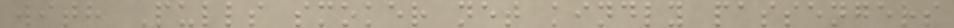with Pulls smoker net kindly passengers
